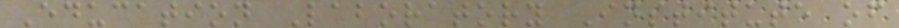Education Laboratory Institute of
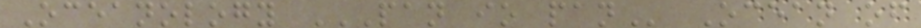Oceanology PAN IO PAN Ocean of
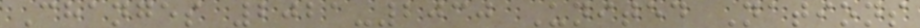Changes 2021-2030 United Nations
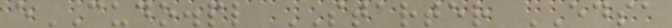eCUDO.pl STARTER EDSA
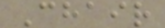Chair
